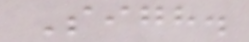Sigh.
